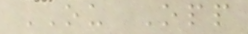OU Opp
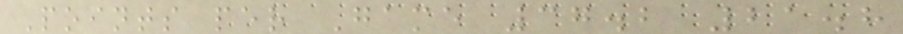Points per Game 37.2 21.8
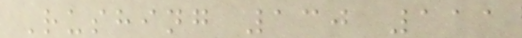Rushing 130 111
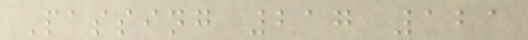Passing 217 121
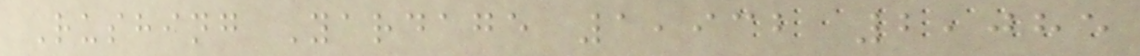Rushing Yardage 1,932 2,085
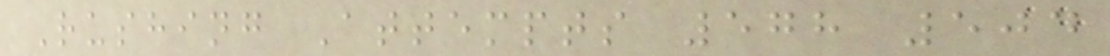Rushing Attempts 578 504
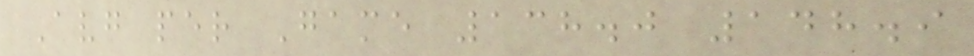Avg per Game 138.0 148.9
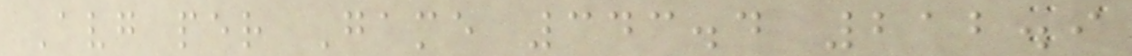Avg per Game 343.4 212.9
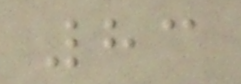83
